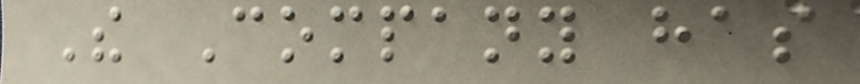The Company has
